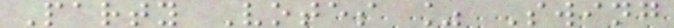Party Votes % Swing
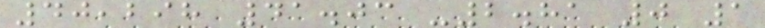40,298 41.03 -2.81 0 1
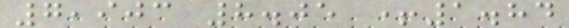7,903 8.05 +1.84
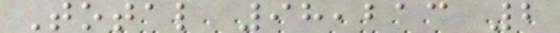Total 98,213 2
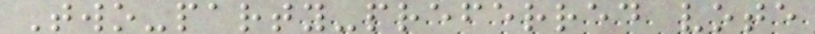Two-party-preferred vote
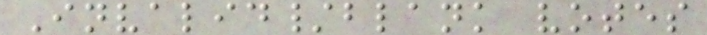Invalid/blank votes
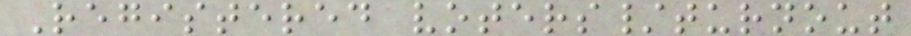Registered voters/turnout
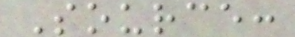Source:
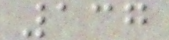137
